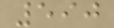590
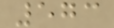573
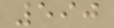590
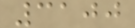3100
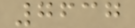7637
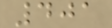401
